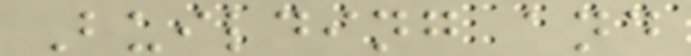Building and
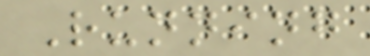Running
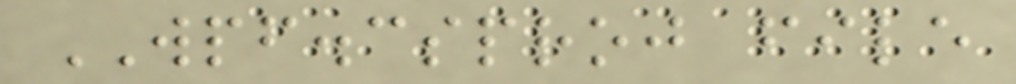WPF.csproj file
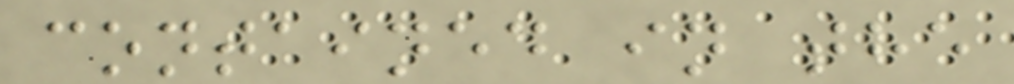contained in the
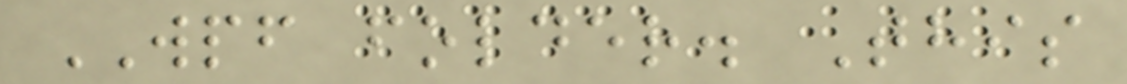WPF folder. This
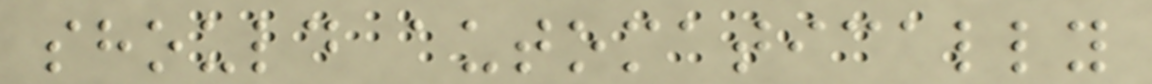should automatically
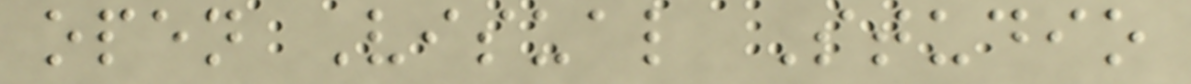open Visual Studio
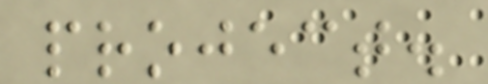project.
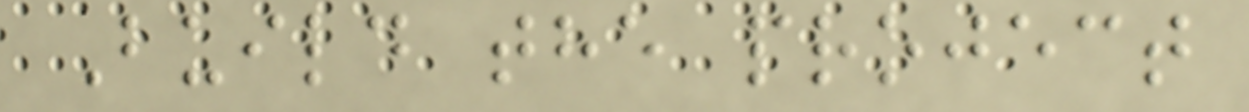Build the project
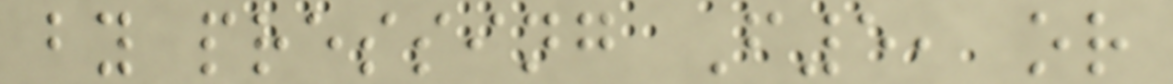by pressing F5, or
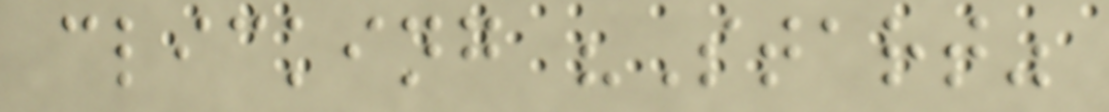clicking "Start"
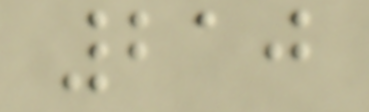210
